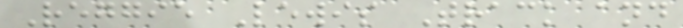Reggie Lewis Track and
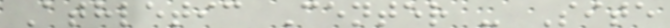Athletic Center - Site
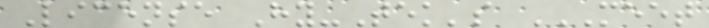License Hy-Tek's MEET
